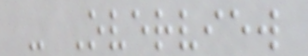- Overview
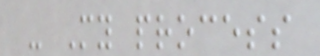- My process
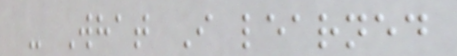- What I learned
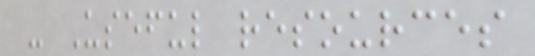- Useful resources
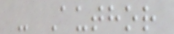- Author
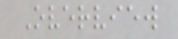Overview
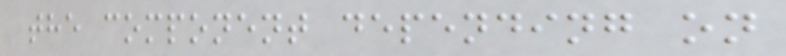the component depending on
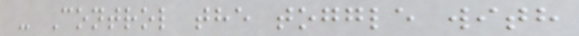- Control the toggle with
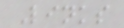Links
